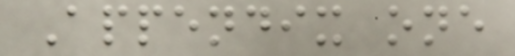Appendix one
